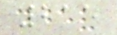215
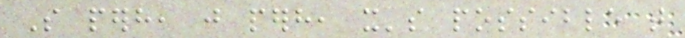So perhaps, just perhaps, it's possible that
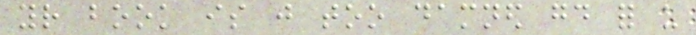your book is just too damned good for us
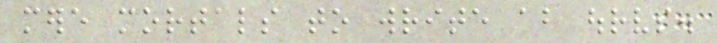mere mortals to write about ourselves.
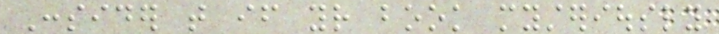Consider that if your book mysteriously
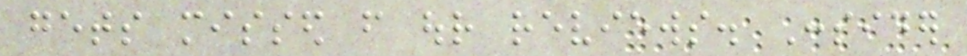gets missed from our reviews. Consider
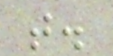that.
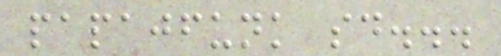papajfunk said...
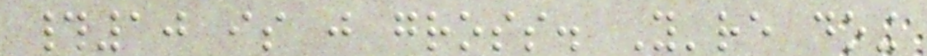#10 is just gross. You're doing
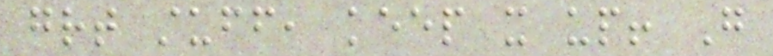great stuff, keep it up! Go
